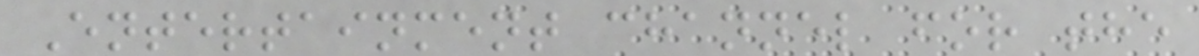Entertainment channel for the
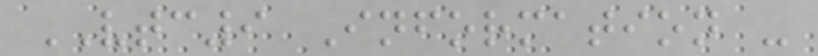VTC9 Information -
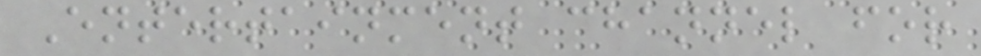Entertainment channel for
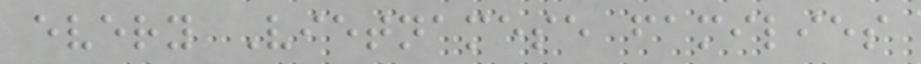every Vietnamese families
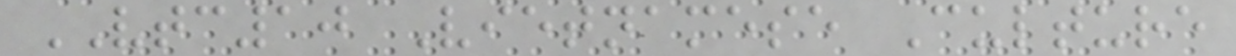VTC10 Vietnamese Culture
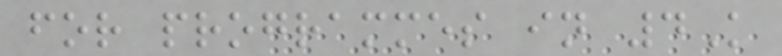for programmes in 4K
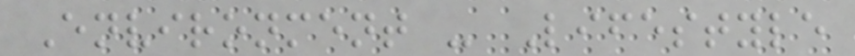Environment - Lifestyle
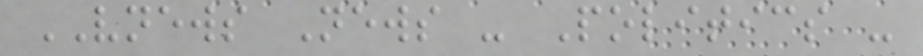VNEWS News - Politics -
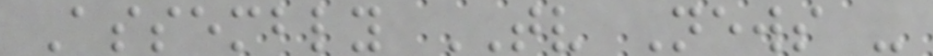Assembly TV News -
